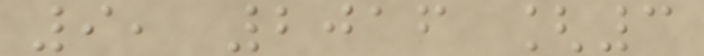9, 2016 [3
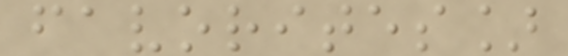favorites]
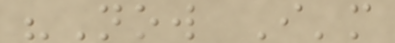"Now I'm
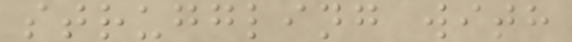struggling with
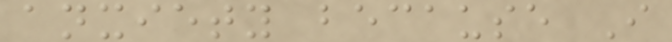anxiety because I
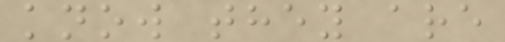know they are
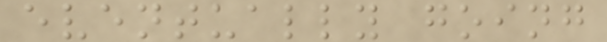eventually going
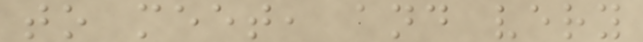to meet, and very
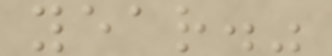year."
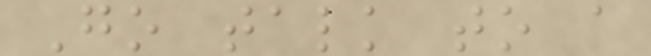Go talk to a
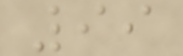99
